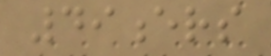49ers
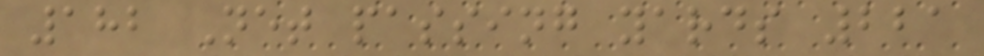182 Net passing yards 221
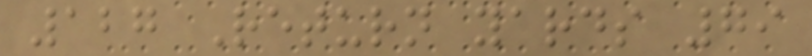127 Return yards 79
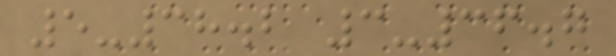5-38.2 3-36.7
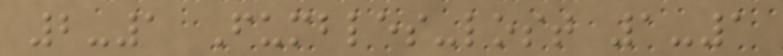2-1 Fumbles-lost 1-1
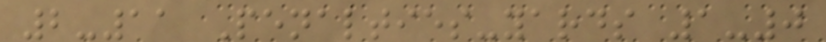2-11 Penalties-yards 1-0
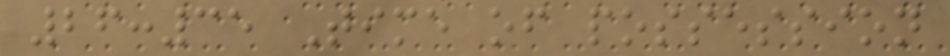26:35 Time of possession
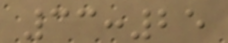33:25
